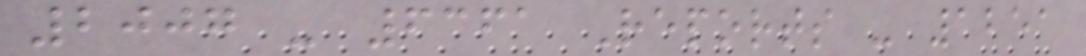2007 - 6361 Reports - 1251
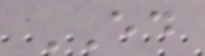ED
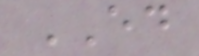ED
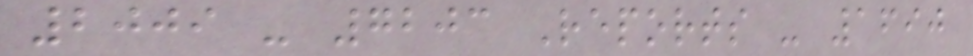2009 - 7203 Reports - 1690
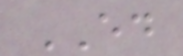ED
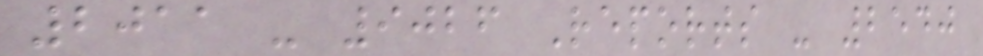2011 - 9026 Reports - 2540
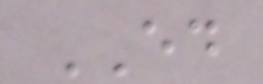ED
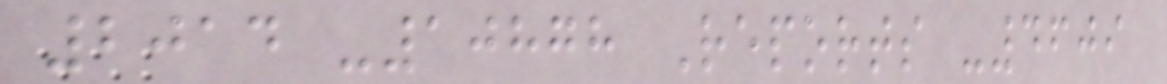2014 -10878 Reports -4609
